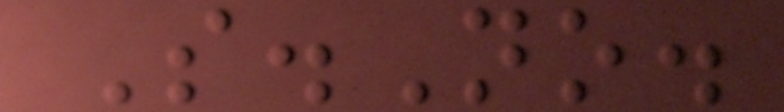S.No.
